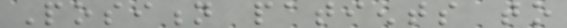Position patients to
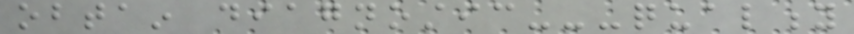obtain diagnostic---quality
